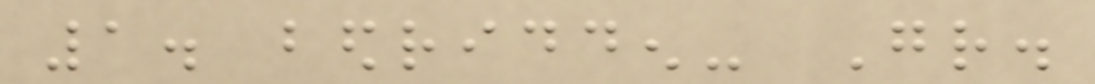1. bedridden- Gr.
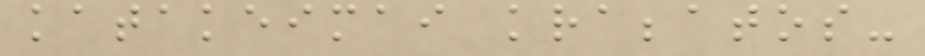katakeimai krabbatos-
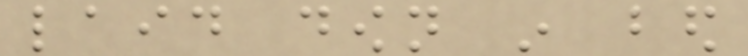laid down in bed
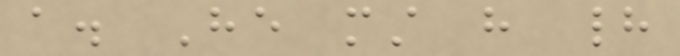a. He must have had
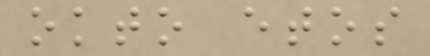okto etos
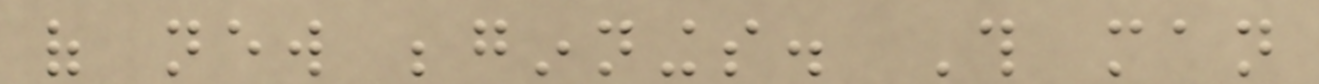of new beginnings. This man
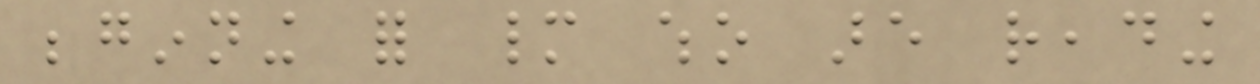beginning for many who are reading
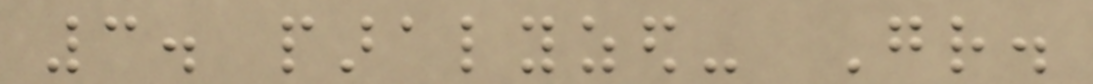3. paralyzed- Gr.
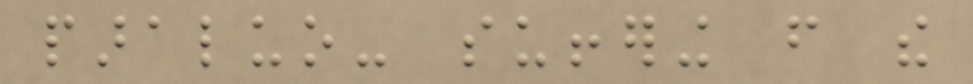paraluo- suffering from the
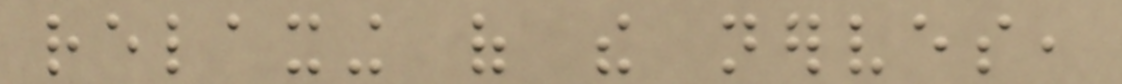relaxing of the nerves,
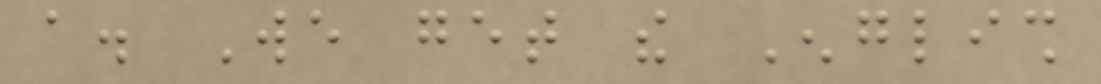a. We get the English
